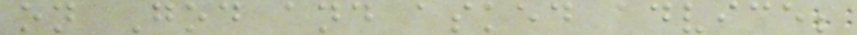on God and asked advice;
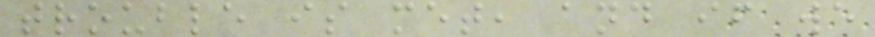trouble is met, and if we
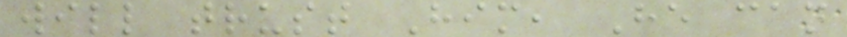will trust Him, He can
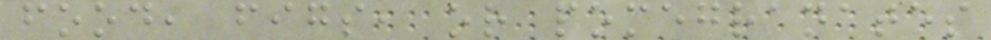food, figs, or pomegranates
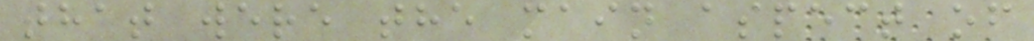that were the main aspect of
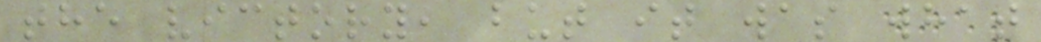the victory, but it was what
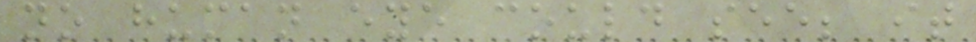no human eye could see; it
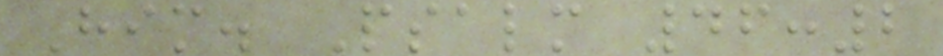Him. Psalm 46:2
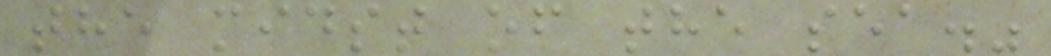the midst of the sea."
